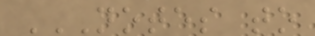NOTES TO
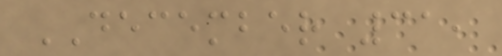DECEMBER 31,
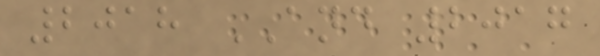2018 AND 2017
